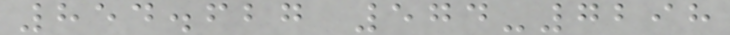854.627 574-7298
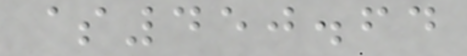$450.64
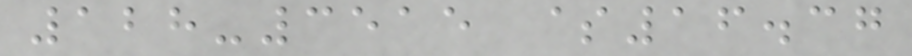128-3515 $16.37
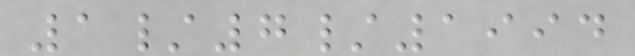1/7/1994
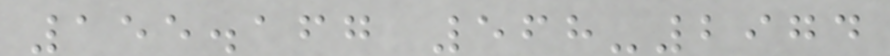155.167 568-2974
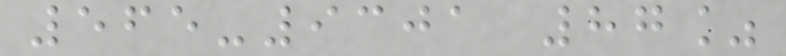565-9301 87%
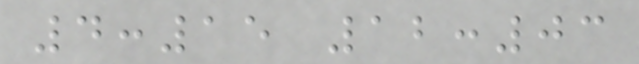4:15 12:03
